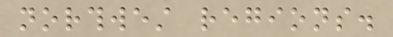northwest regions.
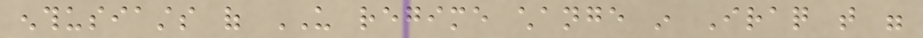enthusiasts of US regime change in Iraq that were
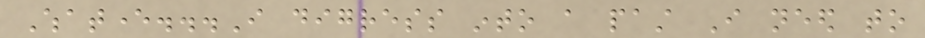Whatever...I digress into a past I need to
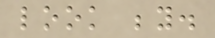look beyond.
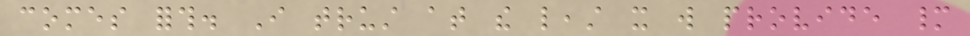comes forth. I trust at the least it will provide many
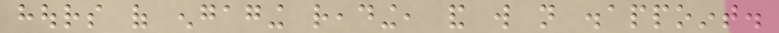hours of engaging reading, and will not disappoint.
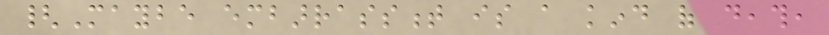{Maybe embarrassment is a kind of death,
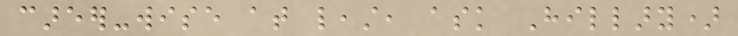career-wise at least, ask Hillary)
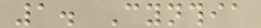1. Cynthia
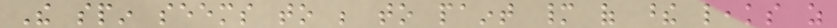The spin seems to be to paint many of these leaks as
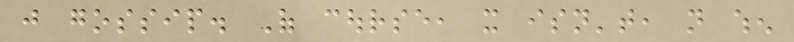just gossip. Of course, it isn't, not when
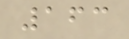163
